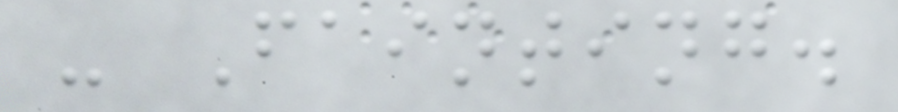- Fainting.
